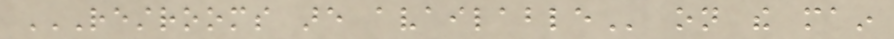RESTROOMS ARE AVAILABLE on the main
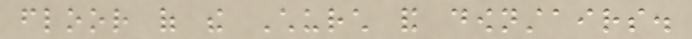floor of the Church and downstairs.
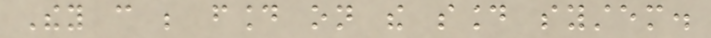They can be found on the sound system.
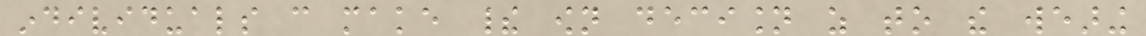individuals can make their own decision as to the wearing
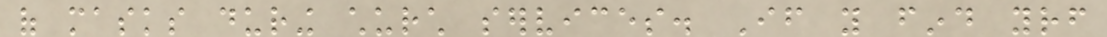of masks during church services. If you find yourself
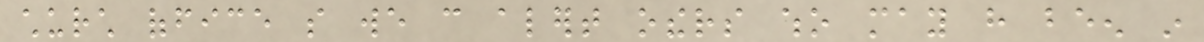church office so we can alert others who may have been in
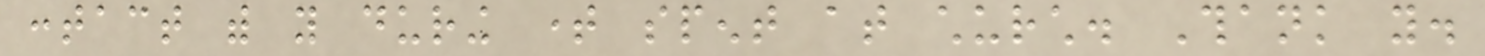contact with you during time spent at church. Thank you.
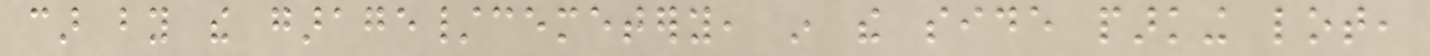car by the garage/cemetery, in the side parking lot,
